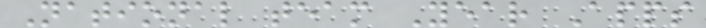National team Year Apps
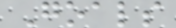Goals
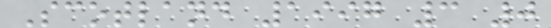Scotland 1997 3 0
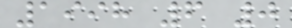1998 6 0
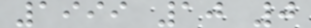1999 10 0
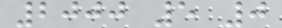2000 5 0
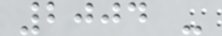2004 -
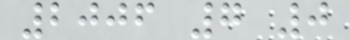2006 7 0
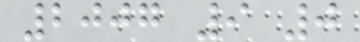2007 9 0
